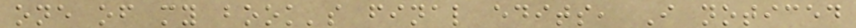one of my book's final edits, I noticed
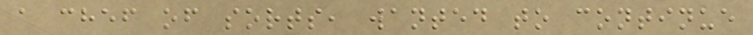a chef of sorts, wanted to continue
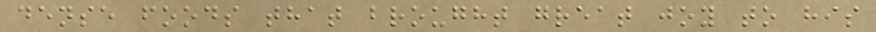dense foods that brought great joy to his
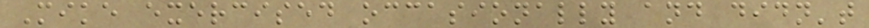Mike exercised occasionally and didn't
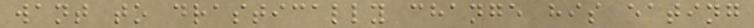want to drastically change his eating
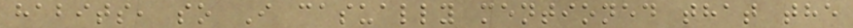habits, so I casually mentioned that the
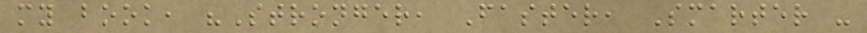my book, "Stronger, Faster, Smarter -
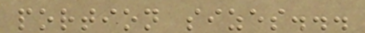portion sizes...
